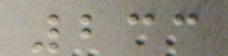233
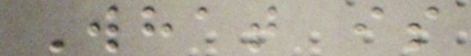What is
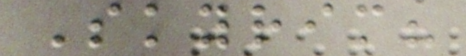Skyrim?
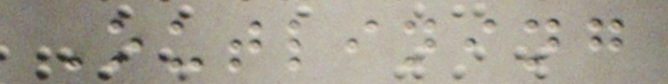Outlining
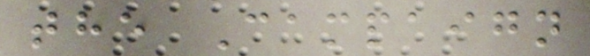the Campaign
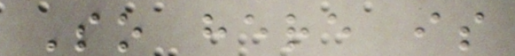So here is
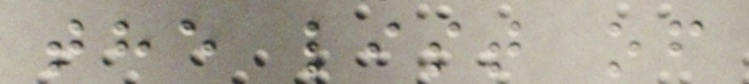the list of
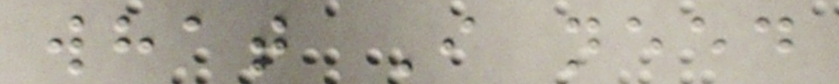what I need
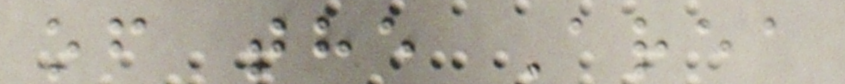of the Area
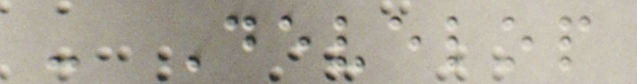- Develop
